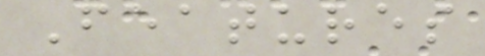Features
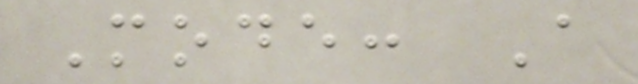Mode: A
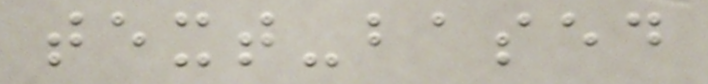text-based
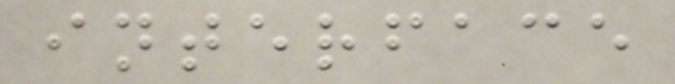interface
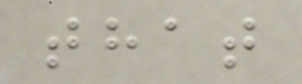that
